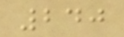240
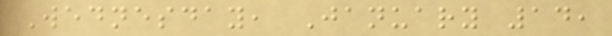Wednesday, January 14,
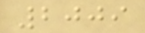2009
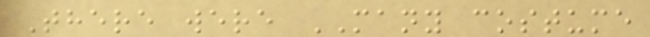There were MANY costume
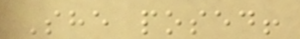She posed!
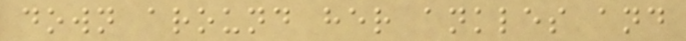down around her ankles and
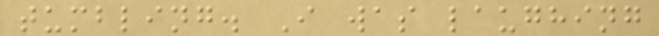tumbling. I was laughing
